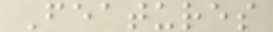Features
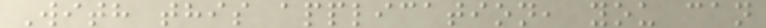With this application, you can
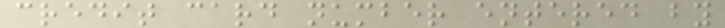credit card number entered by
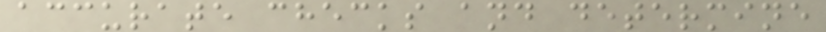accurate checks and determine
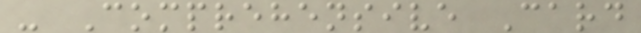- Comprehensive Card
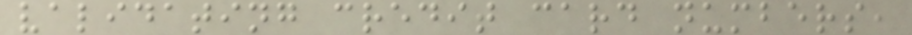validating credit card numbers,
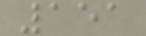151
